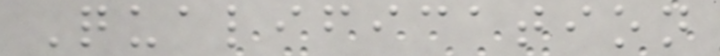Qualification
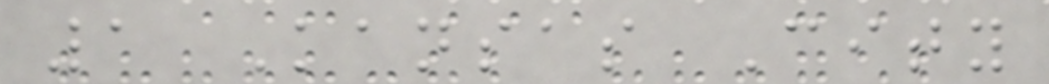1 Kansas City
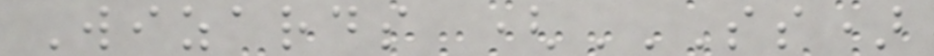Wizards (SS)
